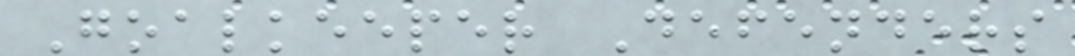Goalkeeper Defenders
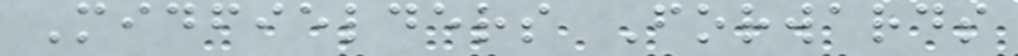Midfielders Forwards
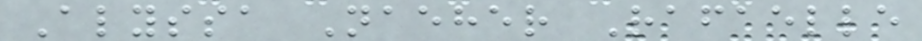Alyssa Naeher Rafaelle
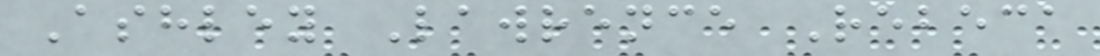Ashley Lawrence Rebeca
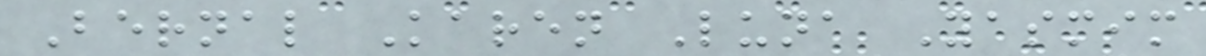Bernal Karen Luna Yasmim
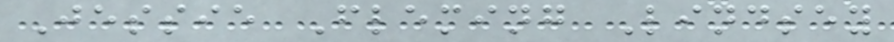Jessie Fleming Lindsey
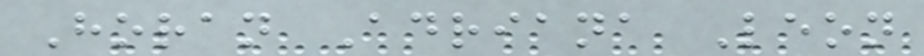Horan Adriana Leon
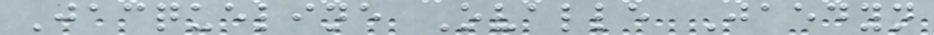Jacqueline Ovalle Jaedyn
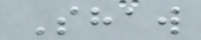Shaw
